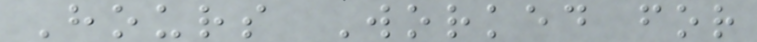Hours Worked for
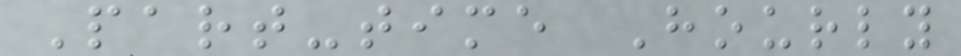Part-time Hourly
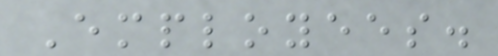Employees.
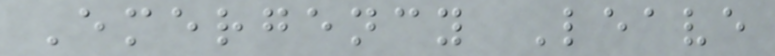Emergency Leave
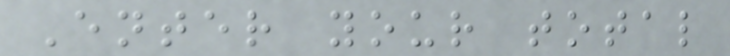Enter your total
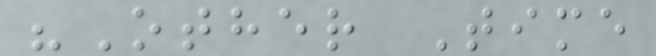"Other Time
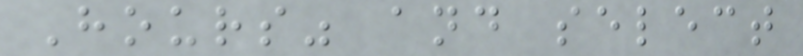Hours" and select
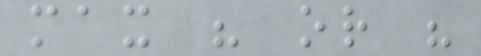max " or "
